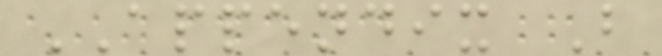APPENDIX B
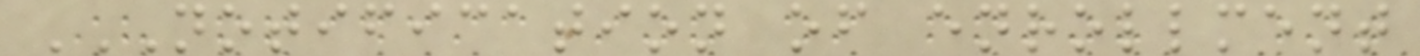NOTIFICATION OF ENROLLMENT
